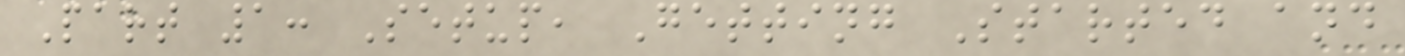Part 1: Setup, Getting Started and
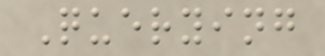Querying
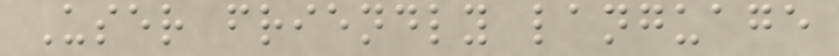User friendly language
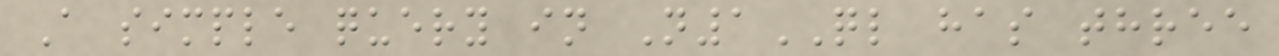A simple query in N1QL has three
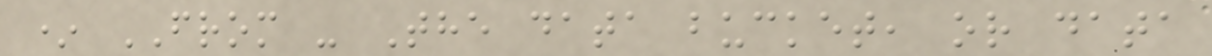* FROM - The data bucket, or data
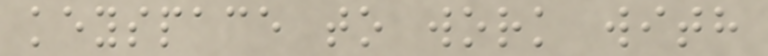keyspace to work with
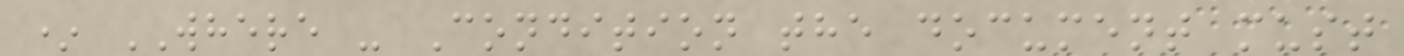* WHERE - Condition the document must
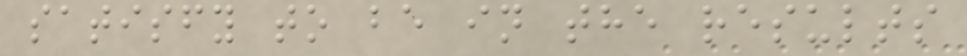satisfy to be in the results
